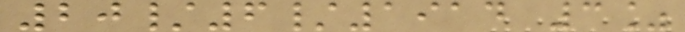20/6/1914 3%
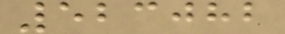523082
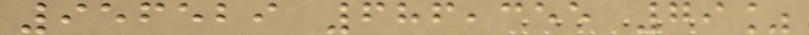956529 686,355 79%
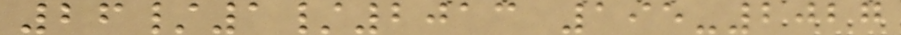26/1/2013 195-2027
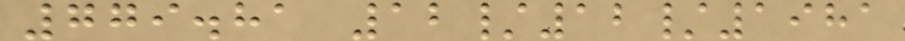779.81 12/12/1981
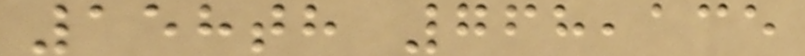158th 768,135
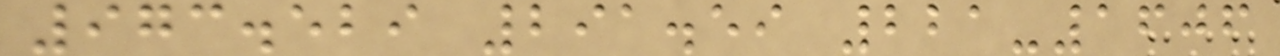973.529 291.59 221-1606
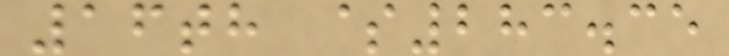16th $283.35
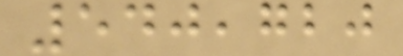540,720
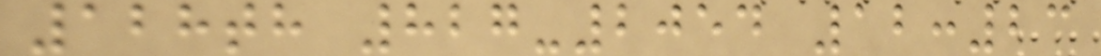128th 827-2054 12:23
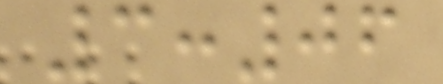3:06
